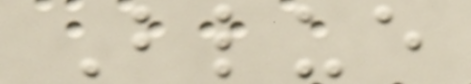Blue
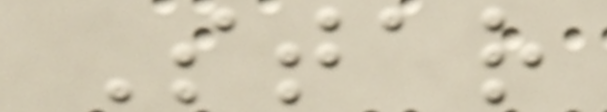Star
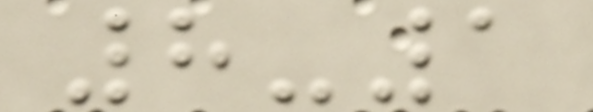8-1
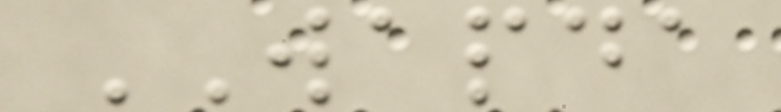WAPDA
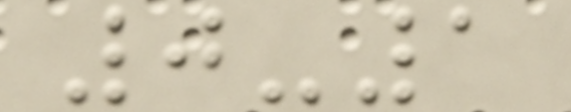0-1
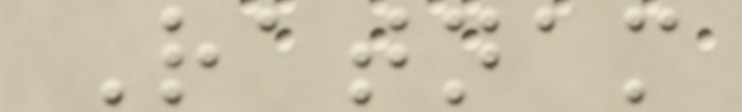Ratnam
